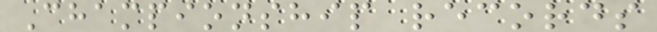Championship records
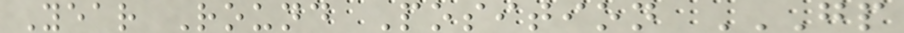Year Round Position GP
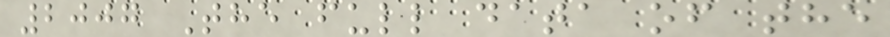2007 The full data of the
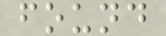found
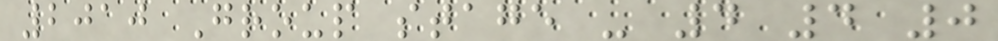2010 Group stage - 4 4 0
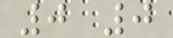0 0
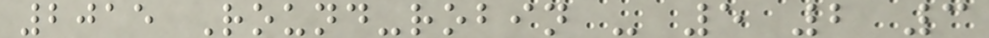2015 Round-robin - 5 2 3
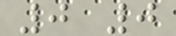0 0
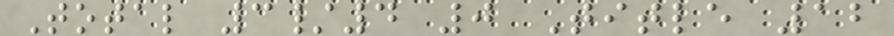Total 3/4 0 Title 12
